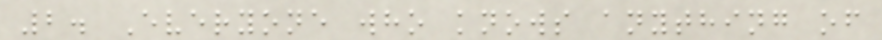2. Everyone who knows anything of
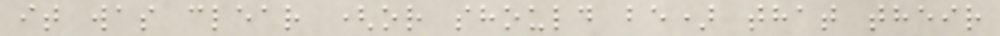it was clear (or should be) that their
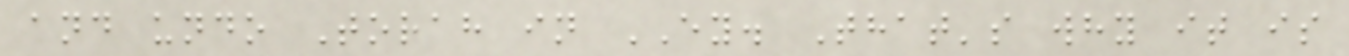and undo Torah in EY. That's why it is
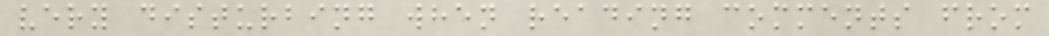very disturbing when reading comments from
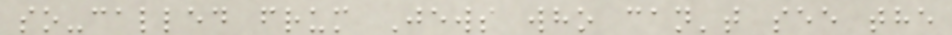so-called frum Jews who can't see the
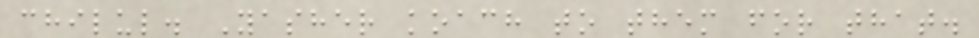chilul. Yasher koach to them for that.
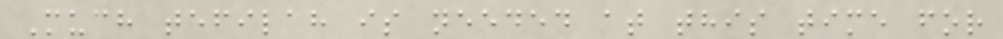Much tefilah is needed at this time for
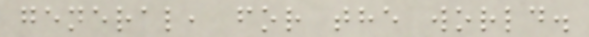general, for the world.
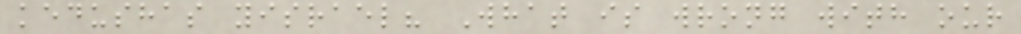kedushas yisrael? What is wrong with our
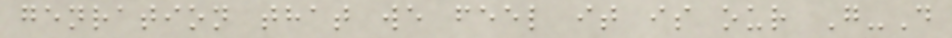genration that we feel it is our G-D
